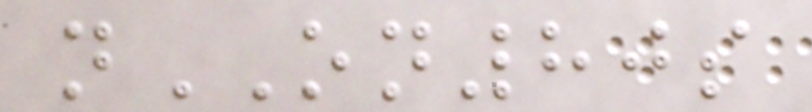nON80s
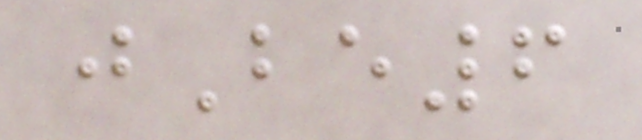jBe6
